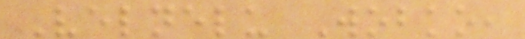Velnelu Wobko,
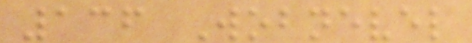136 Wobnevel
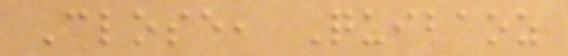Close, Quibaoz
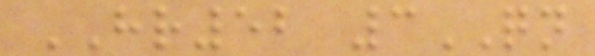HR52 3QN
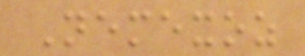Nemexoz
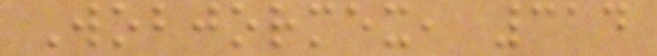Wobjormex, 314
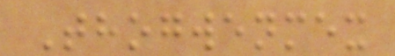Thogwenmex
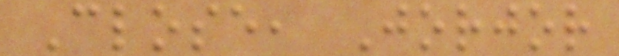Close, Jorjor
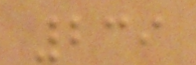239
